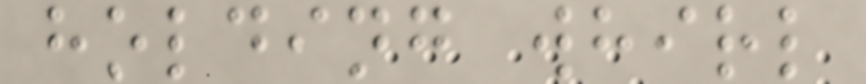holding whirl
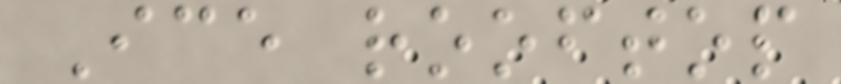Ice rooftop
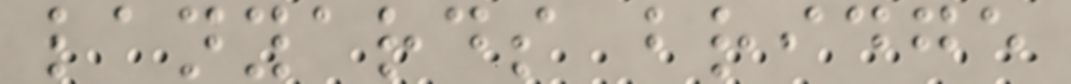lanyards bridge
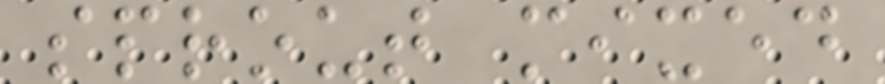sprout mixed
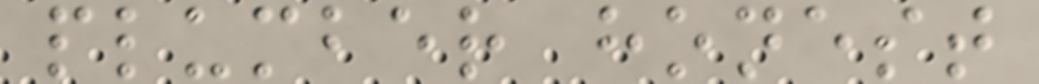plumber honest
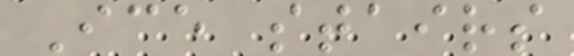Ice stairs
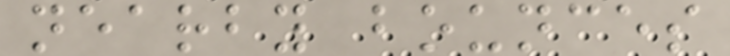nearby bounces
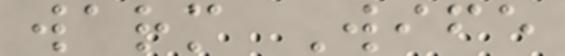warm Wife
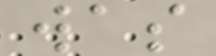was
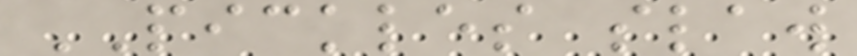PICKLES slaw
